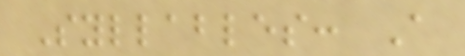Syllables: A
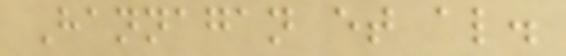Hannagan et al.
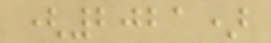(2021)
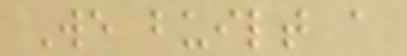We built a
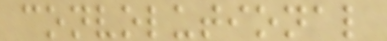convolutional
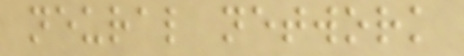neural network
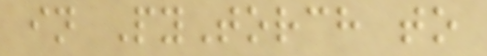in PyTorch to
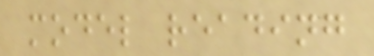model reading
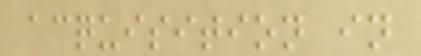acquisition in
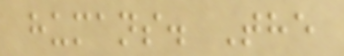humans. The
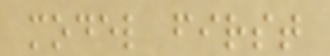model first
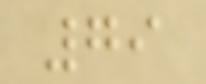79
